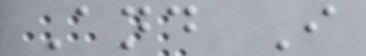And I
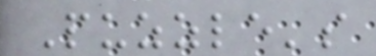Puzzle's
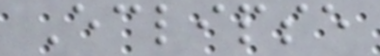Eclipse
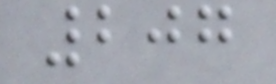207
